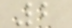2
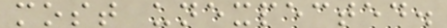most unexpected.
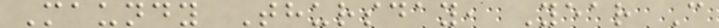Maundy Thursday, Year C
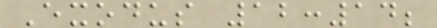Exodus 12:14;
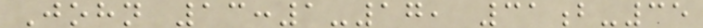John 13:1-17, 31b-35
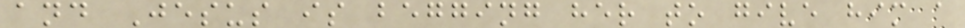and Jesus is begging her to give him a
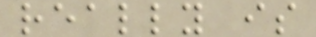really is
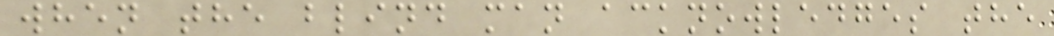when the blind man acknowledges the
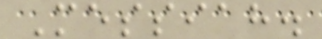Messiah.
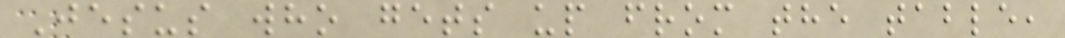Jesus who gets up from the table,
